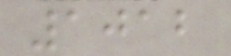1012
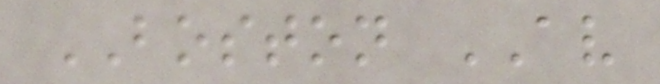BOSTON AV
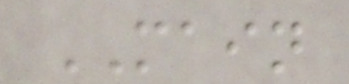MAIN
